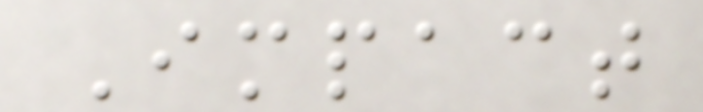Impact
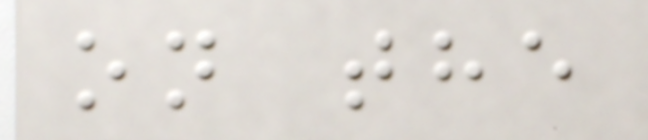on the
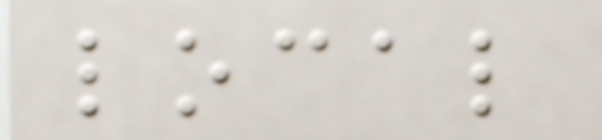local
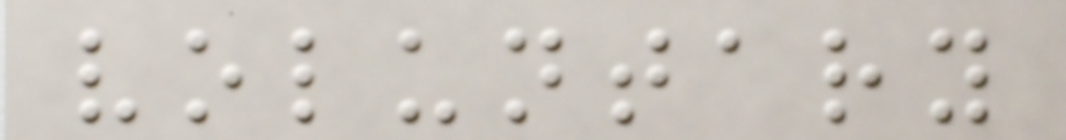voluntary
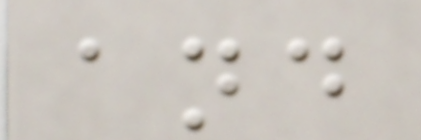and
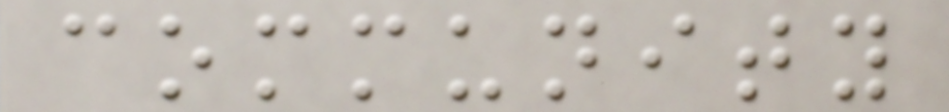community
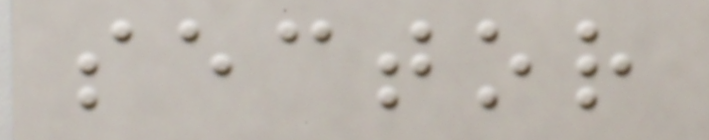sector
